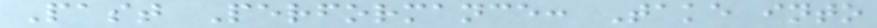Past Performance: Take into
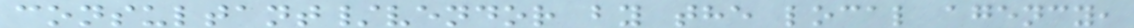consultant/vendor by the local agency,
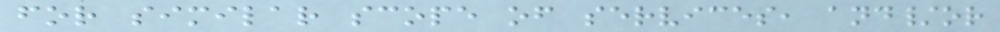for similar scope of services, and/or
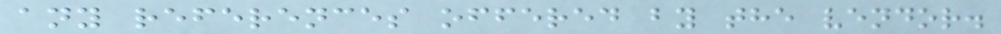any references offered by the vendor.
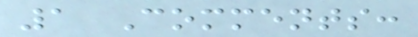1 Comments:
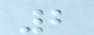2
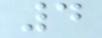4
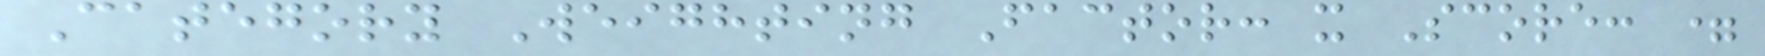Category Weighting Factor: x Score: =
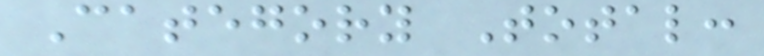Category Total:
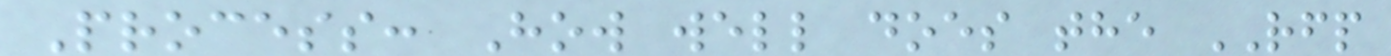Process: How well does the RFP
